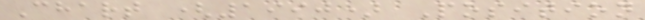Chart (1990) Position
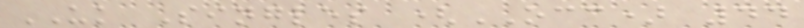UK Singles (OCC) 44
